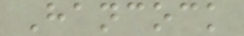Hancock
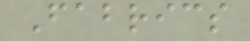Fabrics
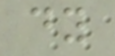dy
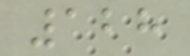128
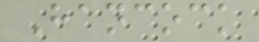Hancock
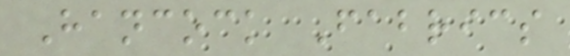Hancock Fabrics
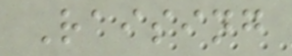Raising
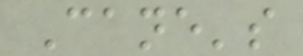Cane's
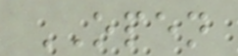OPEN
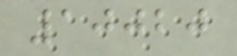10020
